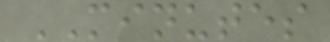MINUTES
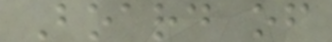Board of
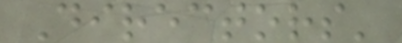Directors'
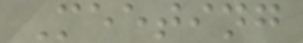Meeting
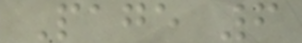Page 6
